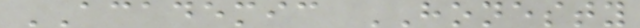ACADEMIC HONESTY
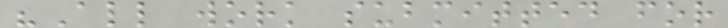"All work submitted for
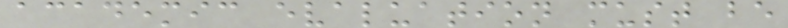academic evaluation must be
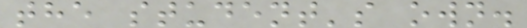the student's own.
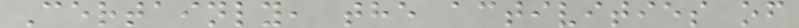Certainly, the activities of
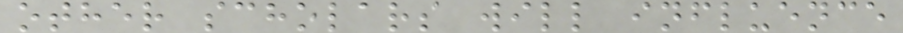other scholars will influence
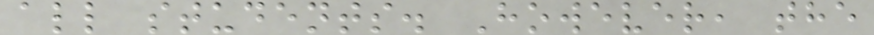all students. However, the
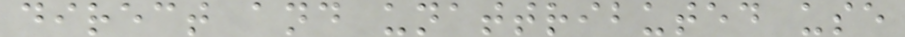direct and unattributed use
